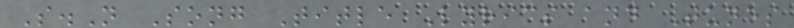S.N Song Title Lyrics and Tunes
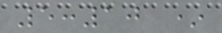5:10 *
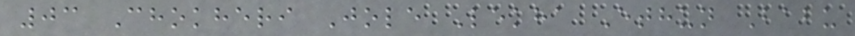03 Chokheri Jole Lekha Ethun Babu
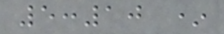5:10 *
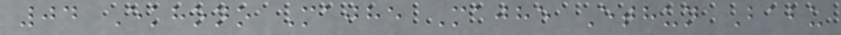04 Ekhono Majhe Majhe Ethun Babu
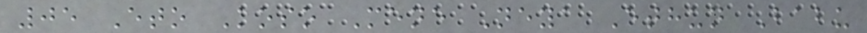05 Eto Koso Mene Neya Ethun Babu
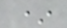*
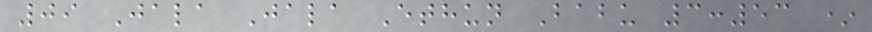09 Jala Jala Ethun Babu 3:53 *
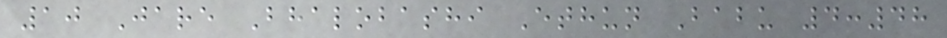10 Jare Bhalobashi Ethun Babu 4:48
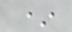*
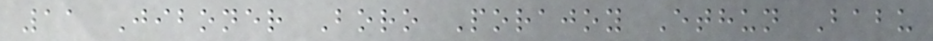11 Jiboner Boro Porajoy Ethun Babu
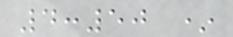4:50 *
